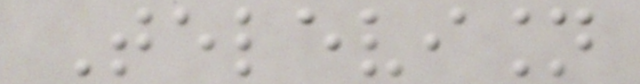Television
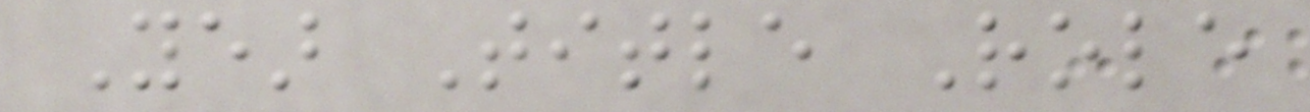Year Title Role
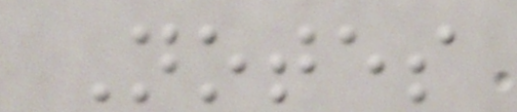Notes
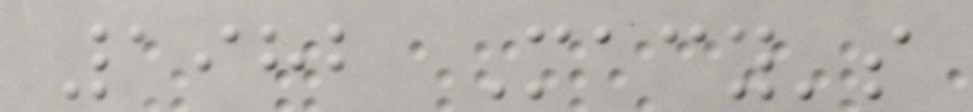1982 Macy's
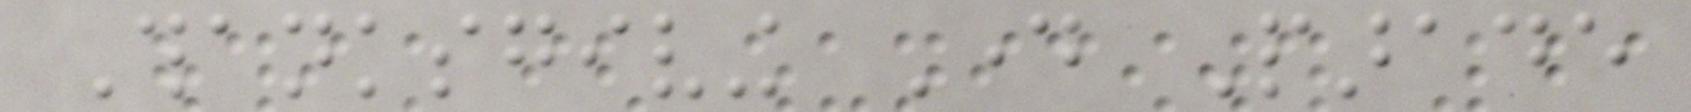Thanksgiving Day Parade
